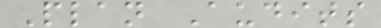Plan Audits
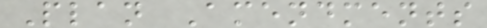Plan Amendments
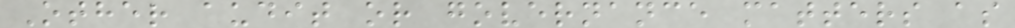Other audit or governance matters as
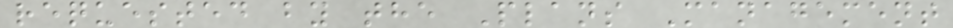requested by the Plans Management
